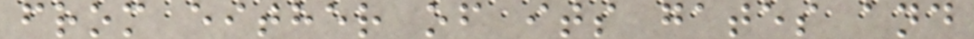from either of its gates and
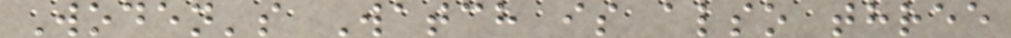Woden's Watch is also three
